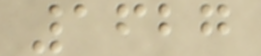1627
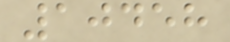10458
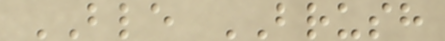BLE BRUSH
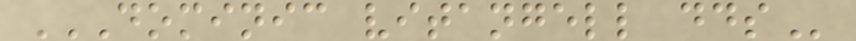DOMINIC VITANGELL DDS
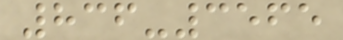836-3565
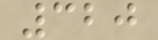320
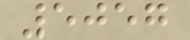5057
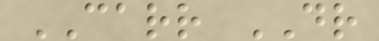CARR DR
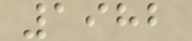1982
